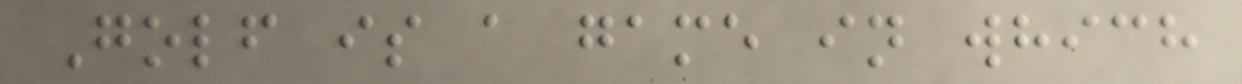Golf is a game in which
